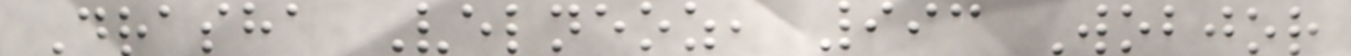Drasha Velneoz, 993 Wobjor
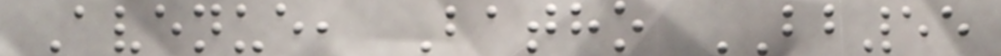Avenue, Batho BB55
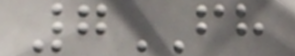7FH
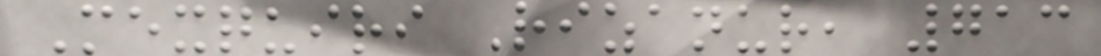Mexquiri Rizanur, 713
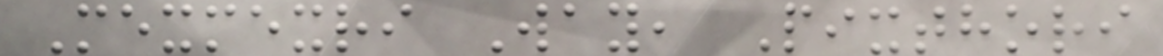Mexmexri Way, Pixthori
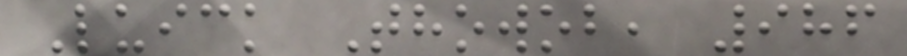Luick Thowob, 986
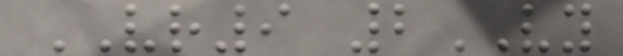VR9 2VY
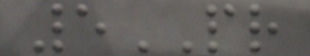5PR
